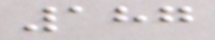187
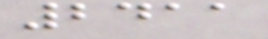2411
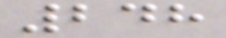248
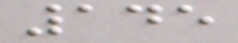145
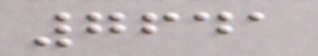7641
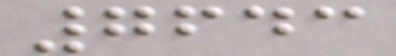7643
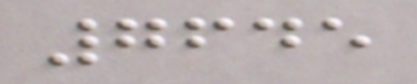7645
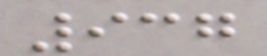937
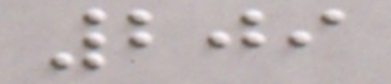209
